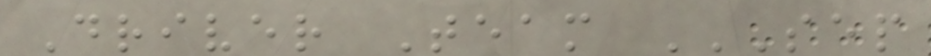Driver Team SEP
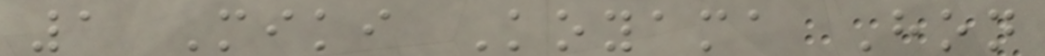1 Miki Koyama Hon
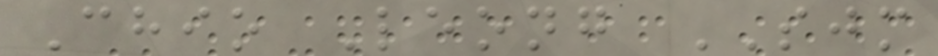Chio Leong SJM
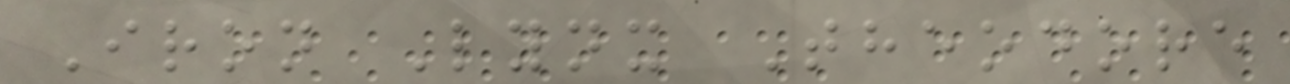Iron Lynx Theodore
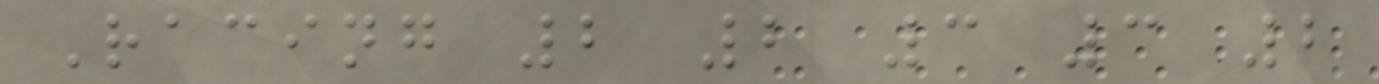Racing 2 2 3 3 2
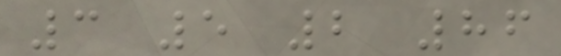3 5 2 86
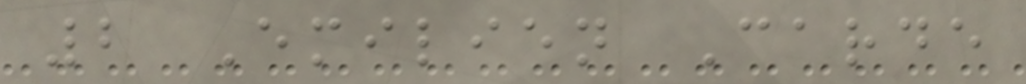2 Emilien Carde
